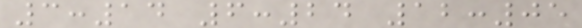3:14 6:24 12:05
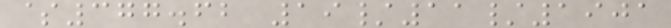$377.62 19/11/1901
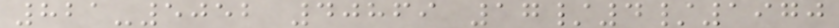821-5052 40869 17/4/1970
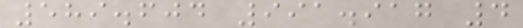589.604 991.917 4
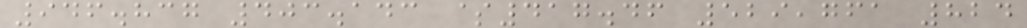946.837 403.143 $417.46 529,761 824
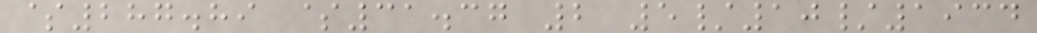$287.89 $31.37 2 5/10/1934
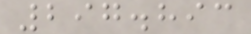297.893
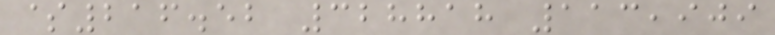$216.52 328818 113,909
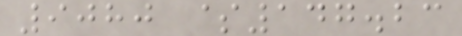9080 $147.23
